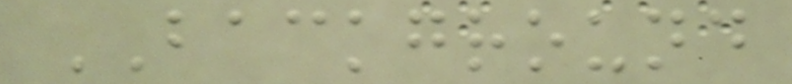BACKGROUND
